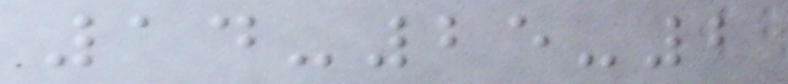14-25-2
